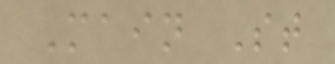Main St
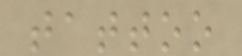tattoo
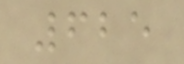625
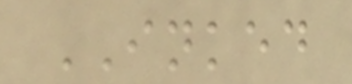INKED
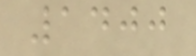1400
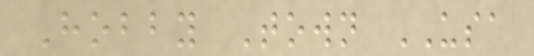Hobby Town USA
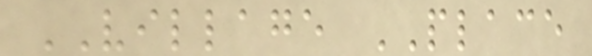VILLAGE PLACE
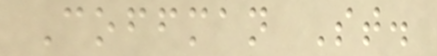Coffman St.
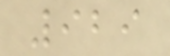929
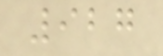927
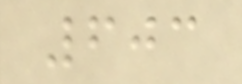603
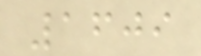1609
